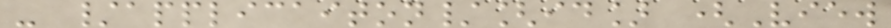- /applicaiton/[id] (View
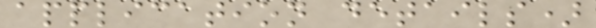application details)
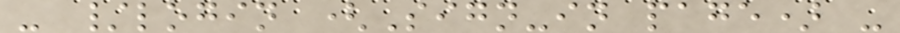- /login (Sign-in page) -
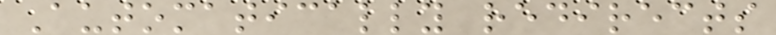Automatically redirects
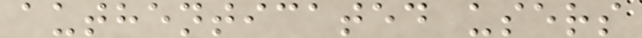authenticated users
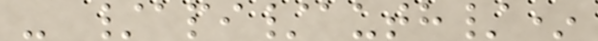- /api/auth/*
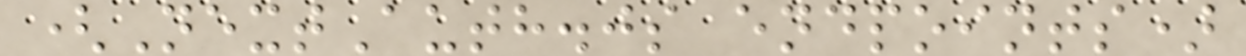(NextAuth.js endpoints)
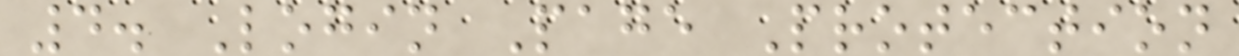4. Login Page Protection
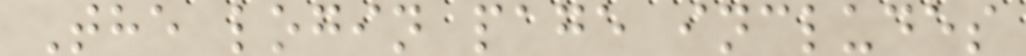The login page includes
